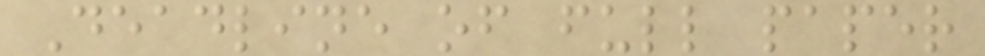Deadline of full paper
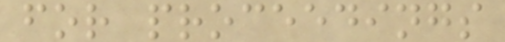for proceedings
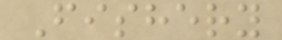Fishery
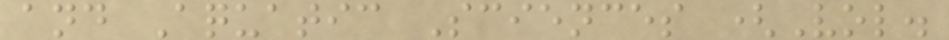and Aquatic Sciences (Vol.
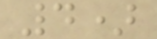4)
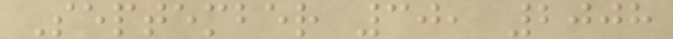September 30, 2008
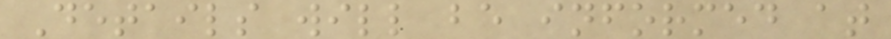Details will be informed at
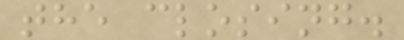the closing.
